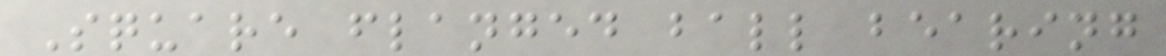Square flanged ball bearing
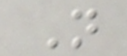N
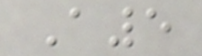A5
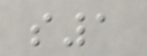s1
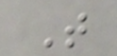T
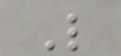L
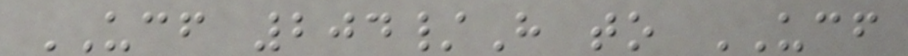UCF 204/H to UCF
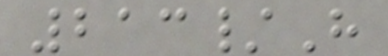213/H
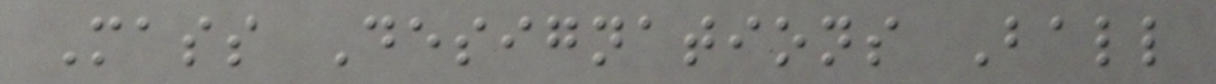Mass Designations Ball
